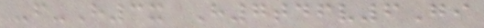-f-H3x H7tdfv6Gi
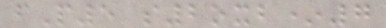fP5 s2oxb*7
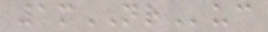1mNRuc
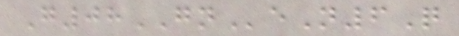G08GNeN6Q
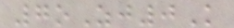7oZj0K
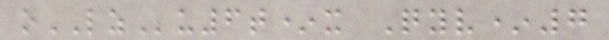oLZu6t*x Qyv*7
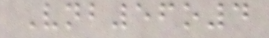Vnb56o4
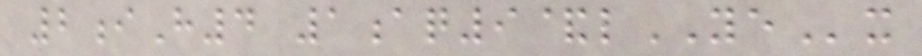2iH4 1aq9&lYEx
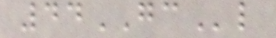44GCl
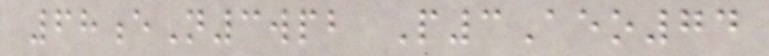68eN3wpb P3Aeo74
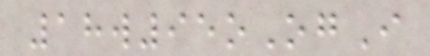18w95oOgI
